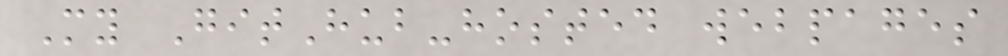My GitHub-hosted webpages
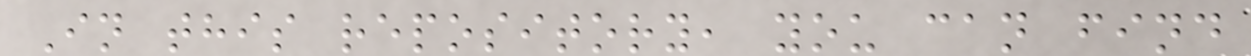In this repository, you can find
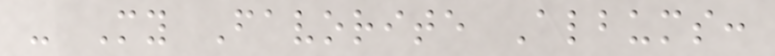- My Favorite Albums:
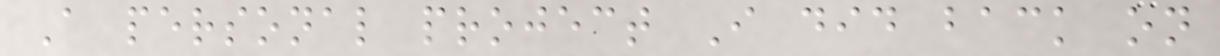A personal project I did back on
